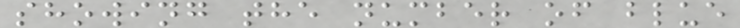showing the number of blue
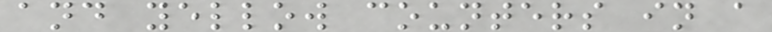and yellow counters in a
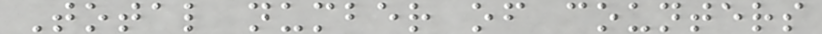Total number of counters
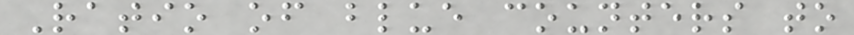Ratio of blue counters to
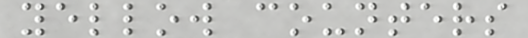yellow counters
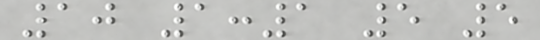10 1:1 5 5
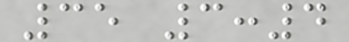35 3:4
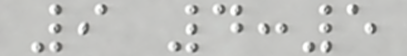9 4:5
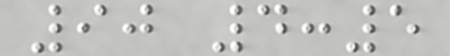90 4:5
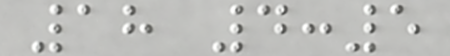18 4:5
